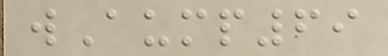wAump69
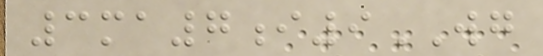3ma7i9WG
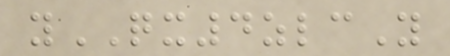yQX4zlcY
